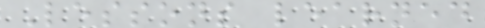Lessons learned
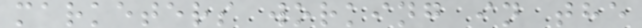marketers working in the
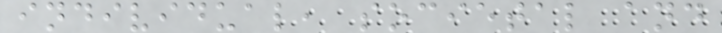individual, societal and
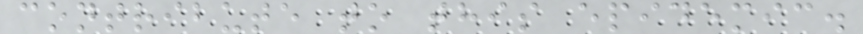contribute to this epidemic.
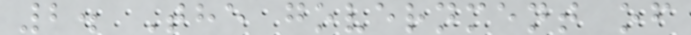2. The government of
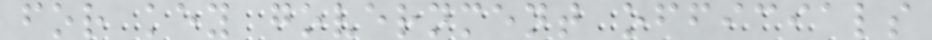for key government officials
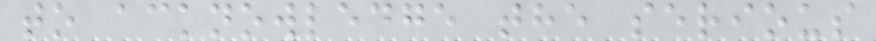to acknowledge the serious
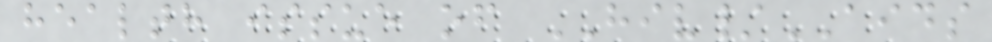health issue of HIV/AIDS
